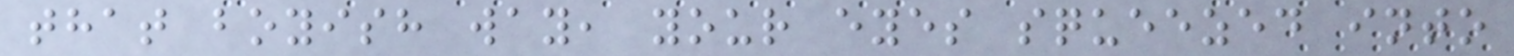that boyish way, your eyes squeezed into
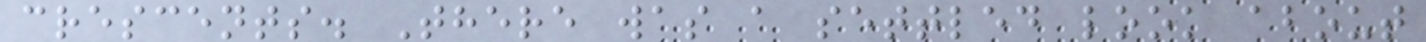crescents. There was a settled look about
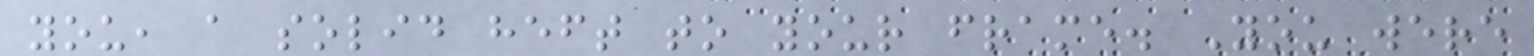you, a solid heft to your frame. You were
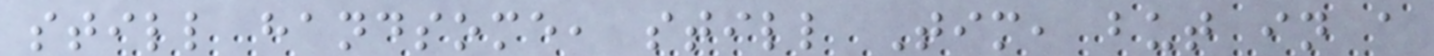still handsome, still Tim, but in a
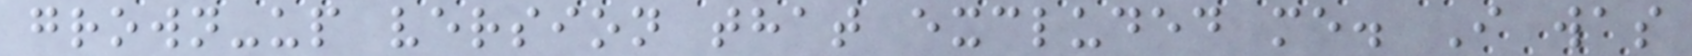grown-up version that excluded me. I was
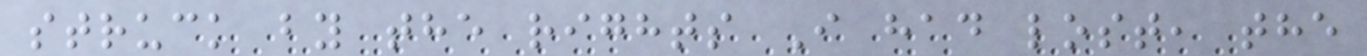struck by the rights I had lost, the
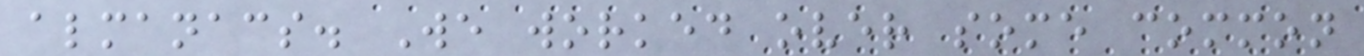almanacs. We worked over some common
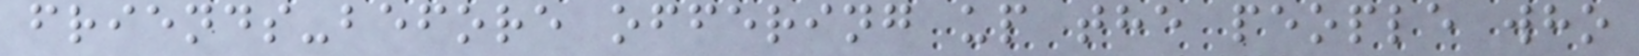friends-before offering up the people who
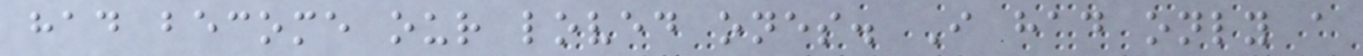had become our loved ones. I had only a
